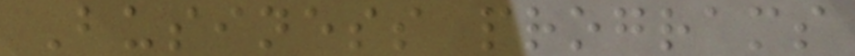Business programs
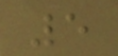5
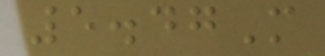5.47M
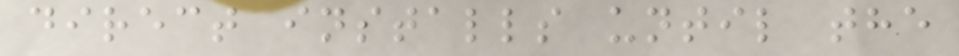direct installs until the
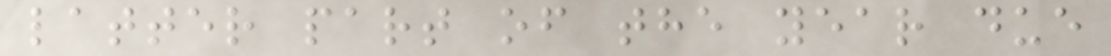latter part of the year due
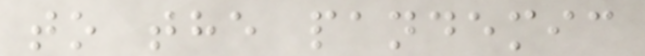to the pandemic
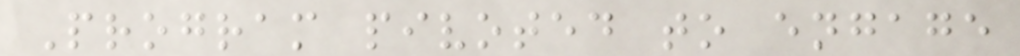Program pivoted to engage
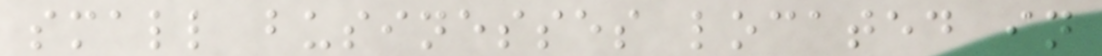small businesses located in
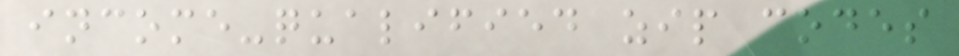income-qualified zip codes
